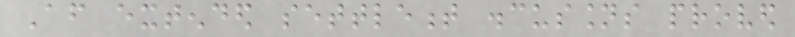After extended settlement discussions proved
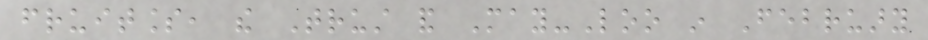fruitless, the Trust and May-Loo in February
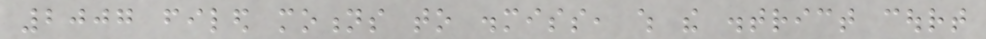2007 filed motions to dismiss, which the district court
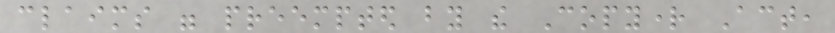claims were preempted by the Copyright Act,
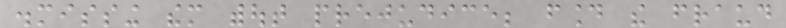dismissing them without prejudice; found the fraud
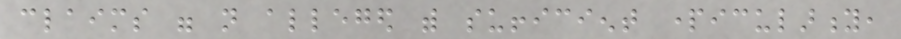claims were not alleged with sufficient particularity,
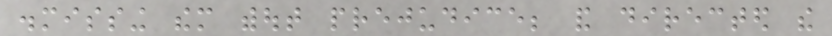dismissing them without prejudice; and directed the
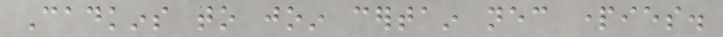Cadkins to join certain necessary parties.
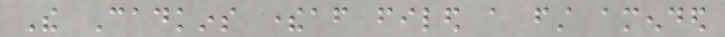The Cadkins thereafter filed a first amended
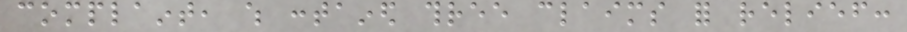complaint, which contained three claims for relief:
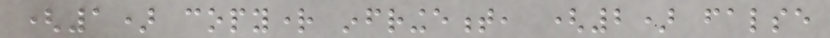(1) copyright infringement, (2) false
